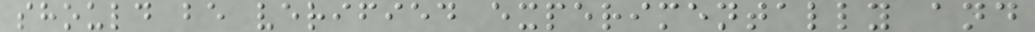should be verified experimentally and
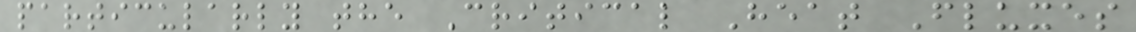particularly the Critical Heat Fluxes
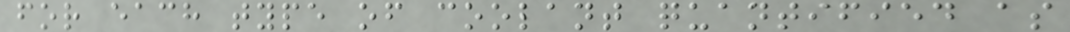for each type of coolant quantified as
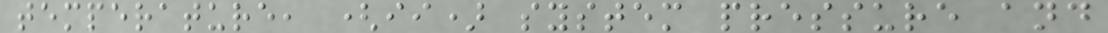temperature, (ii) system pressure and
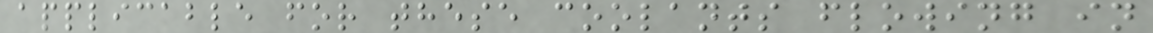applicable for these coolants flowing in
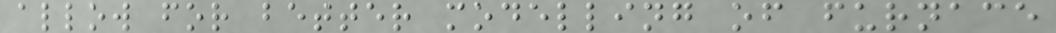allow for better modelling of furnace
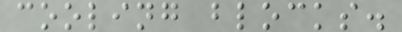cooling blocks.
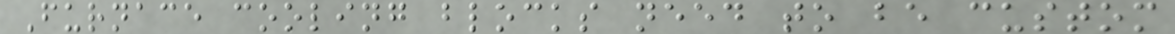Furnace cooling blocks need to be custom
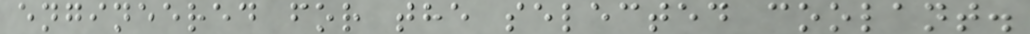engineered for the selected coolant.
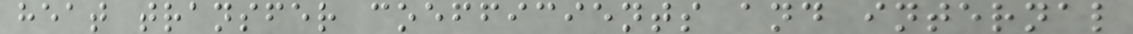heat transfer coefficients and internal
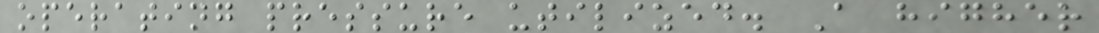operating pressure utilized. A higher
